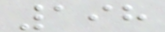198
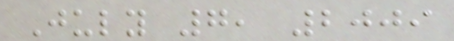July 7, 2009
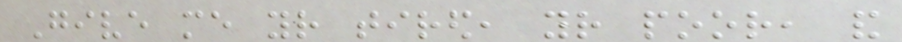Give me your tired, your poor, and
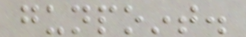gunpoint.
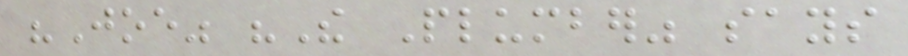"Joe" "The Plumber" says
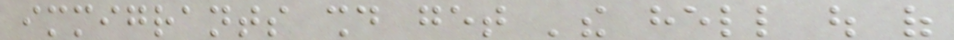immigrants should get 'the hell out of
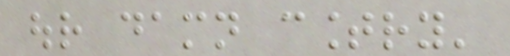our damn country'
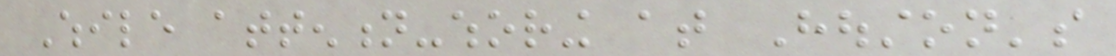While attention-whoring at Houston's
